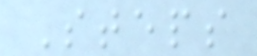Steps
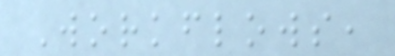Workflows,
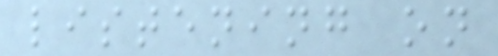listening on
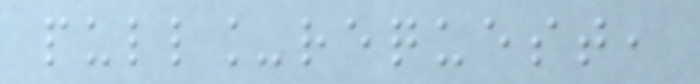pull_request,
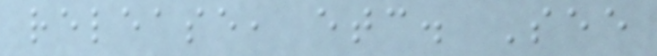release, etc. See
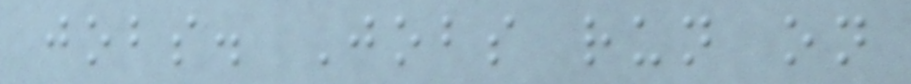jobs. Jobs run on
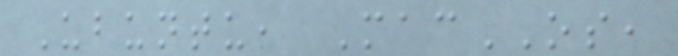Ubuntu, MacOS,
